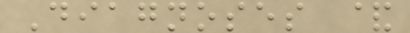Diagnoses &
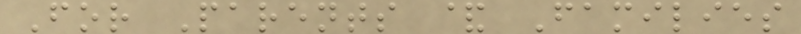For Parents & Families
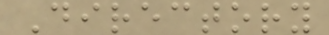Directory
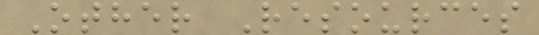Other Resources
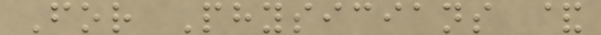For Physicians &
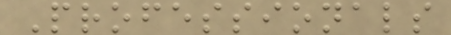Professionals
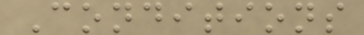Conditions
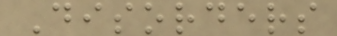Disorders
